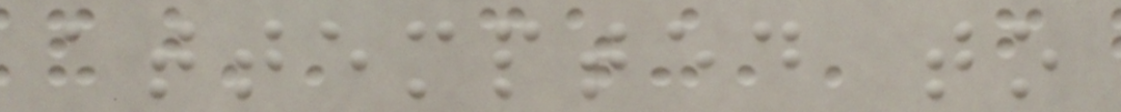attempted to
